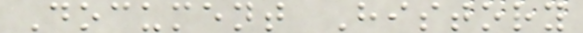Document History
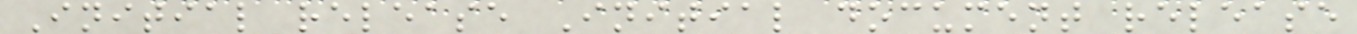Initial release Initial document release
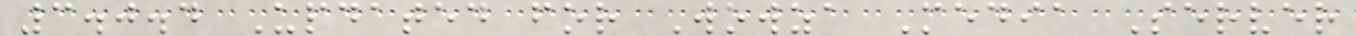3.0.4 Updated for Wowza Media Server
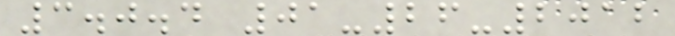3.0.4 01-26-2012
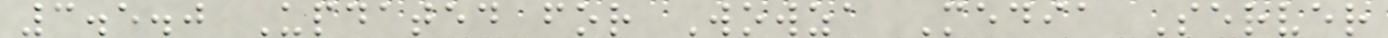3.5.0 Updated for Wowza Media Server
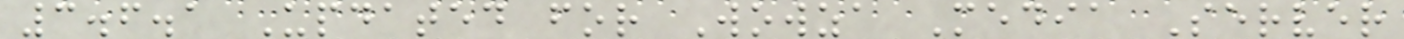3.6.1 Updated for Wowza Media Server
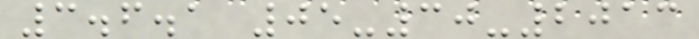3.6.1 05-30-2013
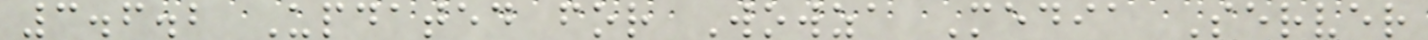3.6.2 Updated for Wowza Media Server
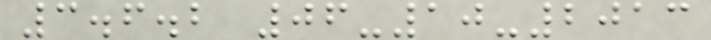3.6.2 06-10-2013
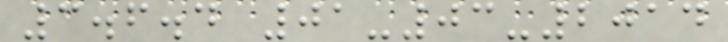3.6.4 01-03-2014
